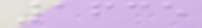1635
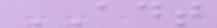ADT
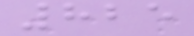825
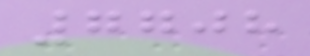7708
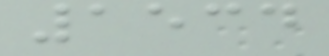1534
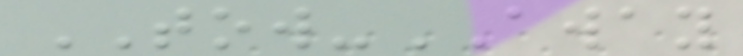TOW-AWAY
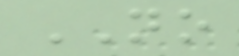NO
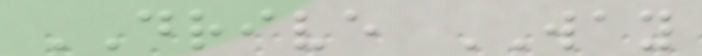DRIVE WAY
